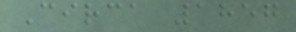Circa 1857
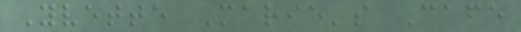Yvette Marie's Cafe
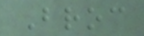Broc
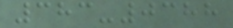383-0388
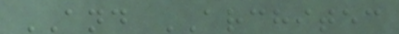AND ARCHITEC
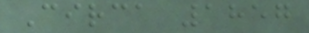Circa 1857
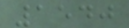1540
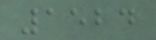1524
